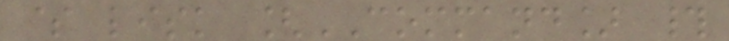$ lisk [COMMAND] #
